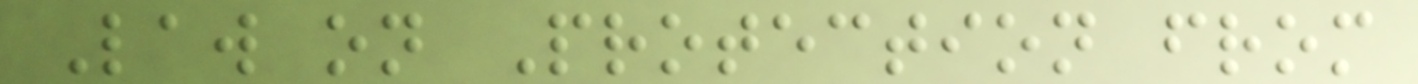Law on Protection from
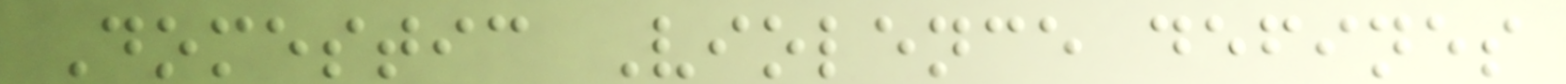Domestic Violence defines
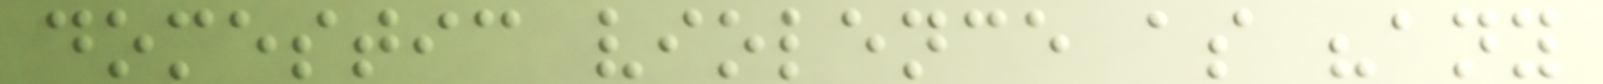domestic violence as "any
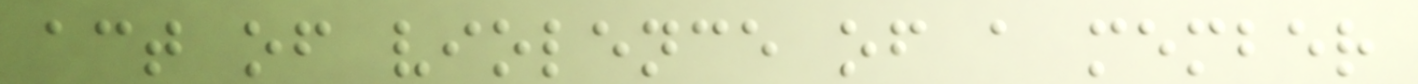act of violence of a member
